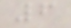6
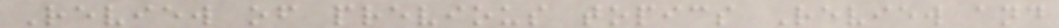Review of previous topics Review and
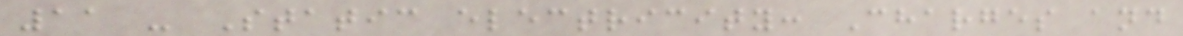11 - Static electricity: Charges and
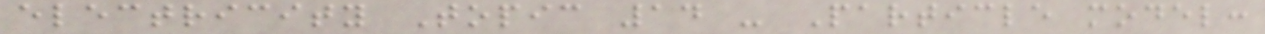electricity Topic 14 - Particle model:
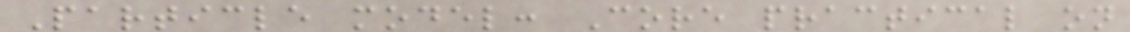Particle model: Core practical on
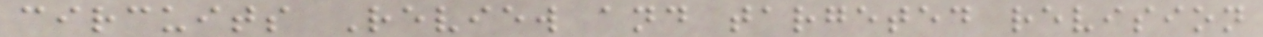circuits Review and targeted revision
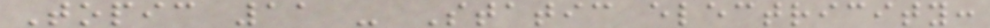Topic 11 - Static electricity:
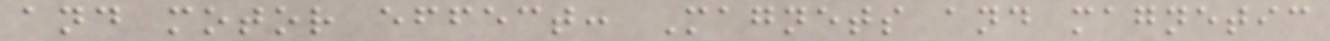and motor effect: Magnets and magnetic
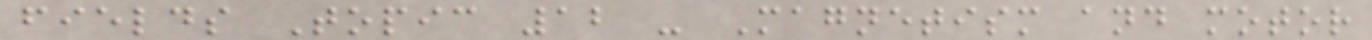fields Topic 12 - Magnetism and motor
